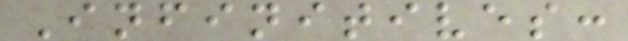Infinitives:
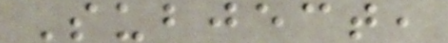Subject,
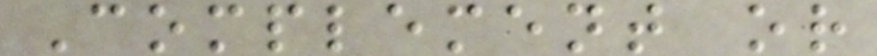Complement or
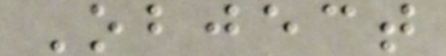Object
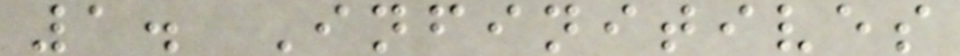1. Infinitives
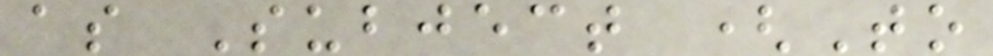as Subject (To
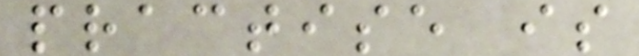practise is
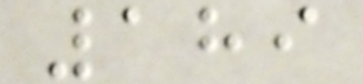189
